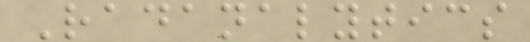Radanalytics
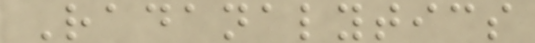Radanalytics
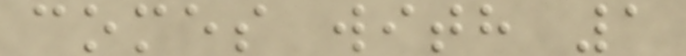comes with 1
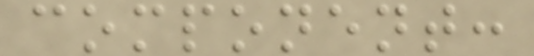component:
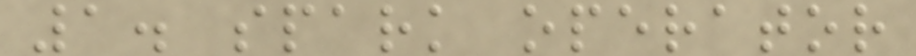1. spark operator
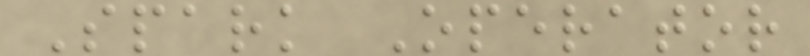Spark Operator
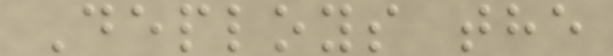Deploys the
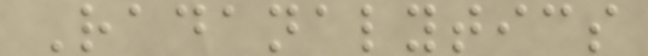Radanalytics
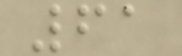61
